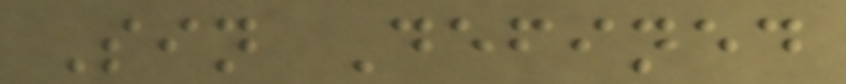Sin Defined
